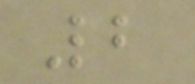2
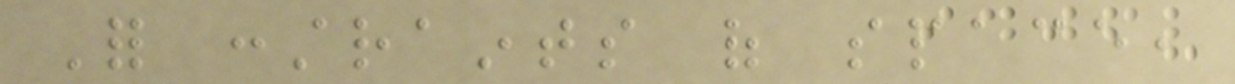For constraints of space,
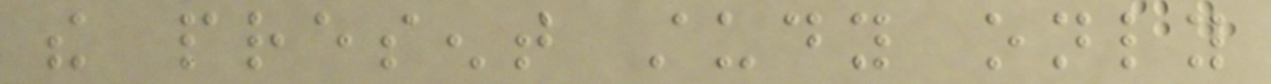the present study only
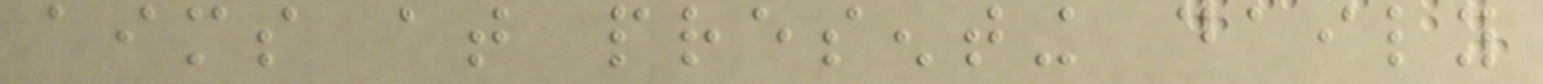aims at presenting daily
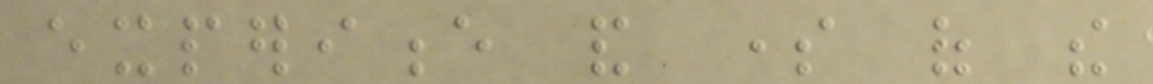experience and some of the
